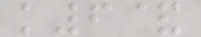k6&
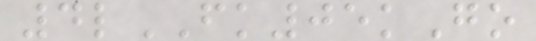4lFK05kGo
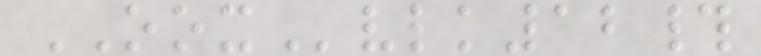OOXvlk12#
